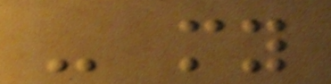- my
